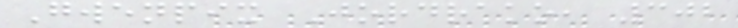Gwenpix Jordrako, 302
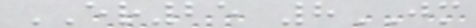ER25 8JM
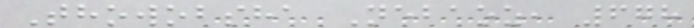Thowobsha Nebaoz, 678
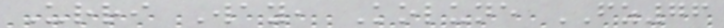Urri Way, Kolune FZ76
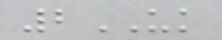2UK
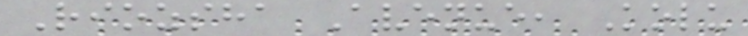Riozsha Avenue, Kolu
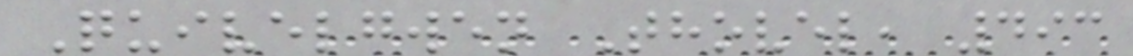Quivelgwen Thovel, 493
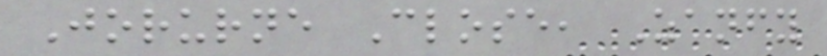Jorurne Close, Zanfy
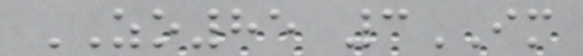ZO85 3IM
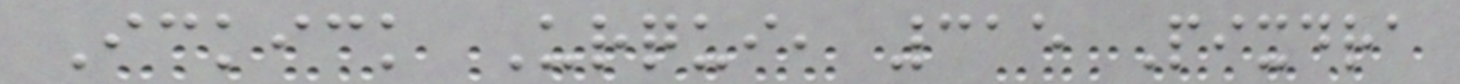Ickick Urqui, 315 Pixdra
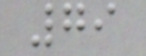79
